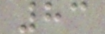83
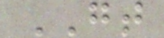GT
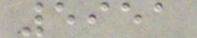5951
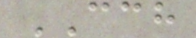CCH
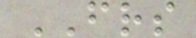FRS
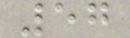57
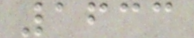1633
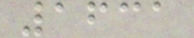1631
